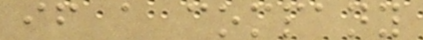if a company
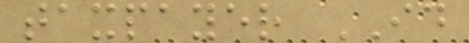taxpayer ID
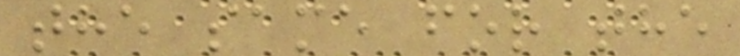the same for the
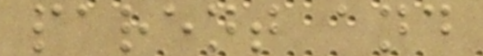parent and
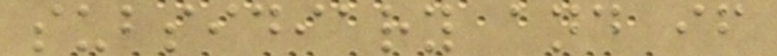subsidiary and if
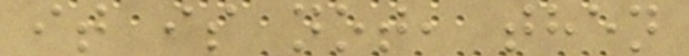it is not, then
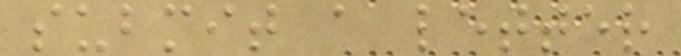submit a letter
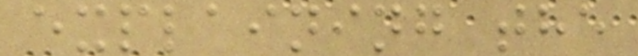explaining the
